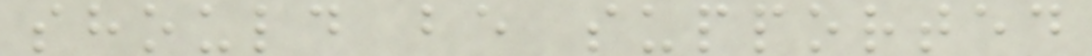should be supported
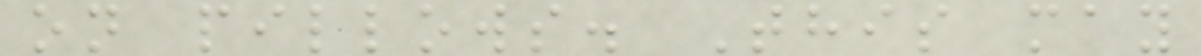on pillows. This may
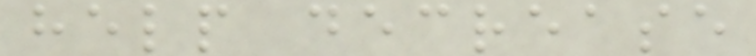help decrease
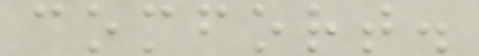comfort.
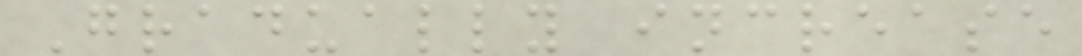Gradually increase
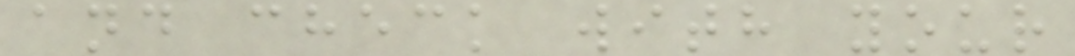and check with your
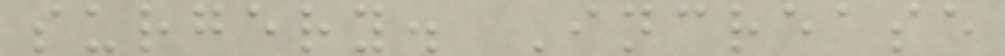surgery. Increase
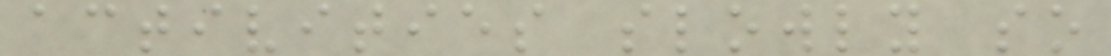activities slowly so
